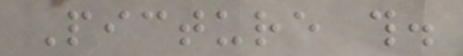Picture this.
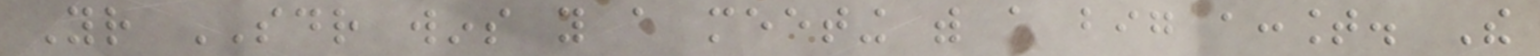Your SDR wins you a meeting with a big account. The
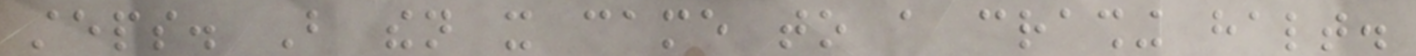steps. But then it came to a crashing halt.
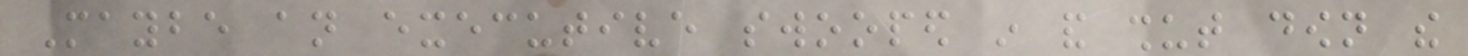Maybe an executive swooped in and shut down the
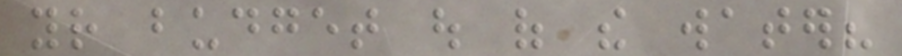your budget out of the water?
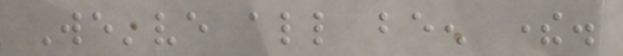We've all been there.
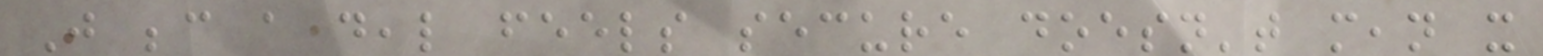Just because a deal feels secure doesn't mean it
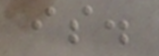is.
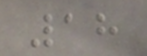18
